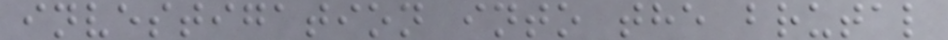investigation into the brutal
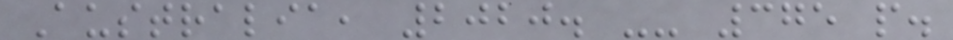Australia, 2020. -- 375 p.
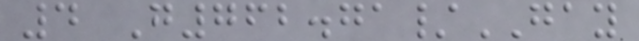4 G762.71/GAY
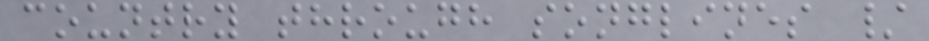country through songlines /
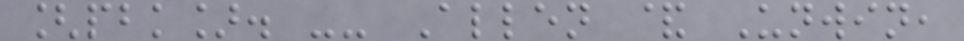[pbk]. -- Allen & Unwin,
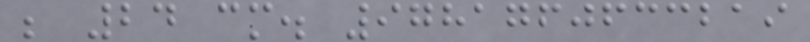; 24 cm. 9781760633219
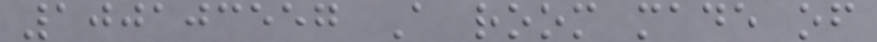100103557 A room made of
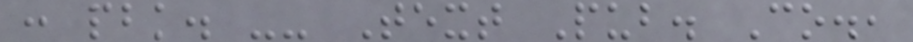: pbk. -- Text Pub. Co.,
